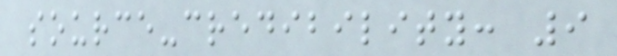source-credibility: 9
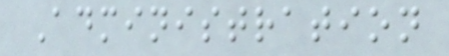Administration
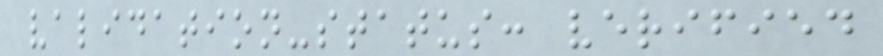validation-status: verified
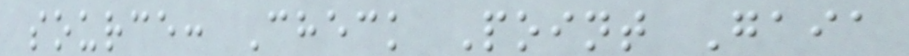source: Check Point Gaia
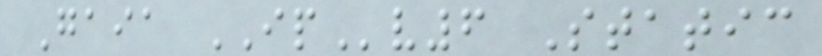Gaia IPv6 Static
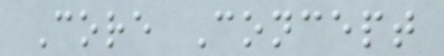Core Concept
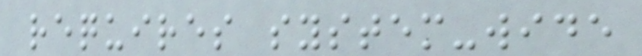requires system-wide
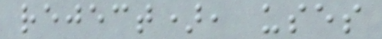reject), uses
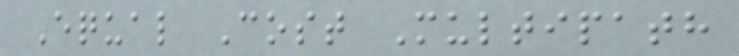Equal Cost Multipath
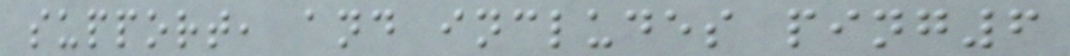support, and includes ping6
